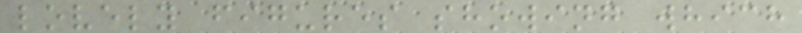lovely figures showing which
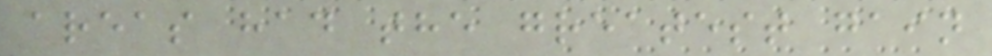areas had the greatest gain
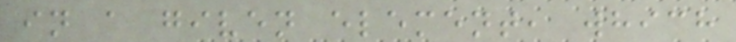in a given element, which
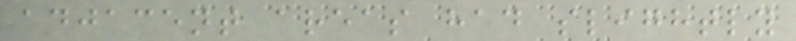adjacent areas had slightly
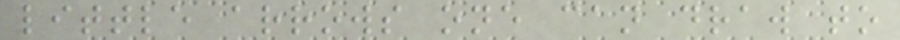little arrows one can draw to
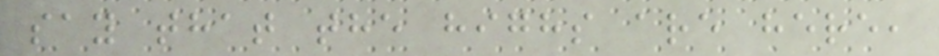say that the highs are here,
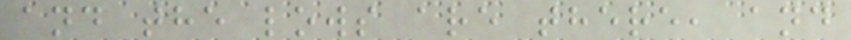and the lows are there, and
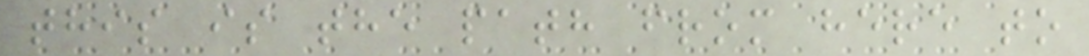this is the path from here to
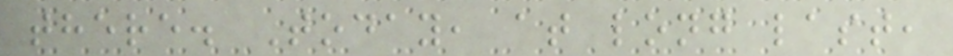there. Today, at long last,
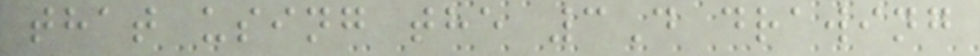that using the 3D drawing
